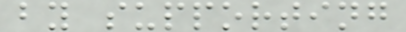by supporting
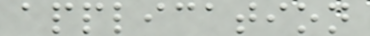application
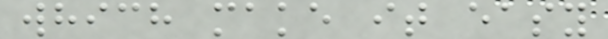which make it easy
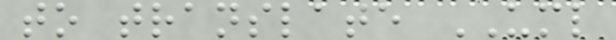to translate UML
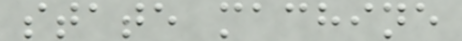state machine
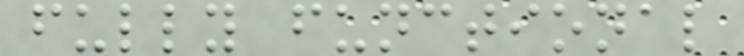fully functional
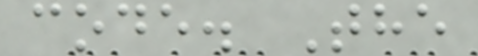code. The
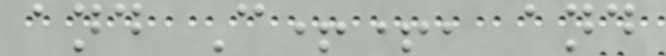and C++, and
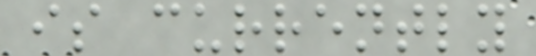is currently
